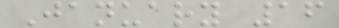January 16
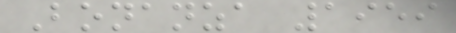Bonanza 1959
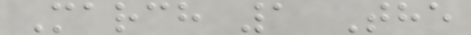March 1 The
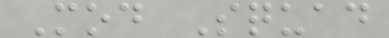Mod Squad
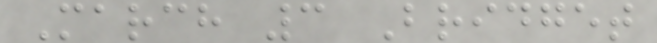March 3 Bridget
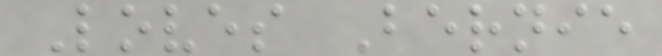Loves Bernie
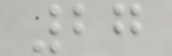27
